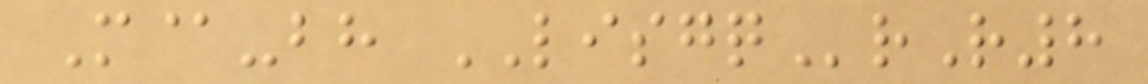M@-bh LISGQrR8
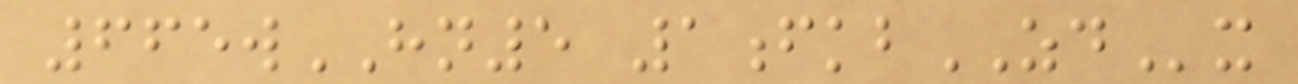665wHN5 1fkbZDx
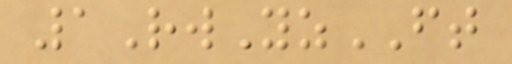1RwYzFT
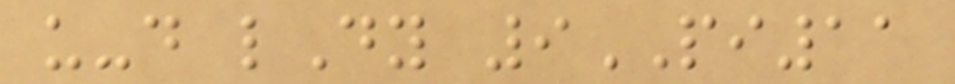u-d lDy 9PI11
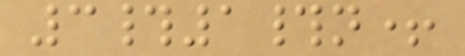3#1#n+
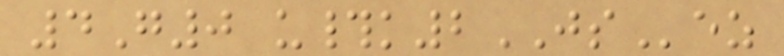4G0 u#k2JSez
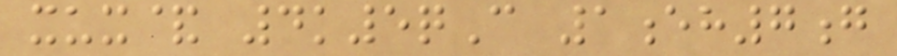xux& 4k5qC 1eh7g
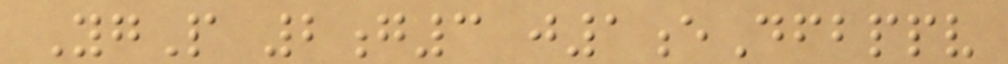YgP 2g3 j1eDfbppv
